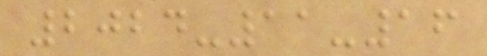2024-11-16
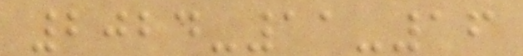2024-11-16
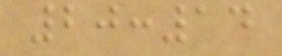20:14
